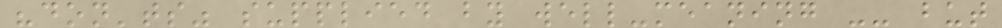"don'ts" supplied by well-meaning -- but
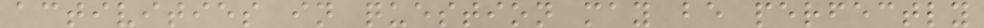activities in question may be perfectly
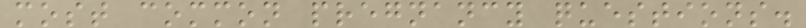most common pregnancy questions.
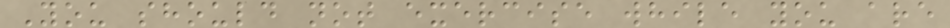You should not exercise while you are
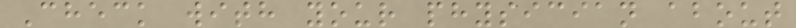Check with your physician about
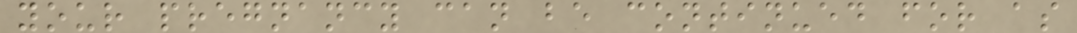your pregnancy can be continued for as
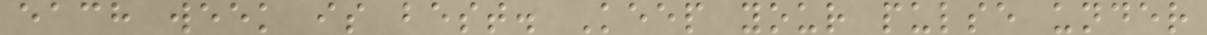each week is best. Keep your pulse under
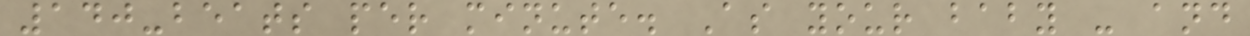140-beats per minute. As your baby - and
